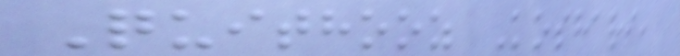Quithooz Koshari,
